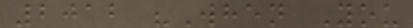2012 "When You
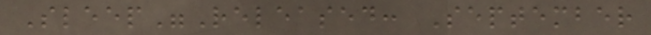Sleep"Released: September
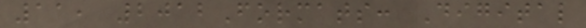11, 2012Formats: Digital
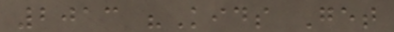2013 "Kids Get
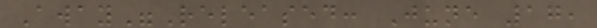Away"Released: June 17,
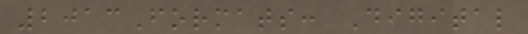2013Formats: Digital
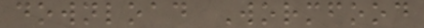download Wormfood
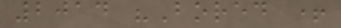2014 "Bored +
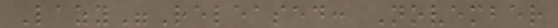Lazy"Released: November
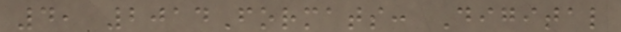4, 2014Formats: Digital
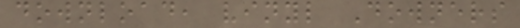download, vinyl Downers
